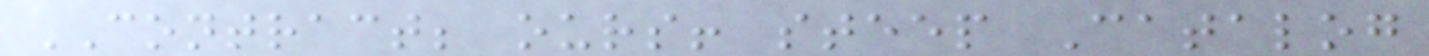CONTRACT; ours! steep Catalog
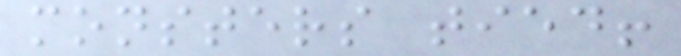monsters tied!
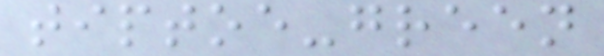tiptoe-green
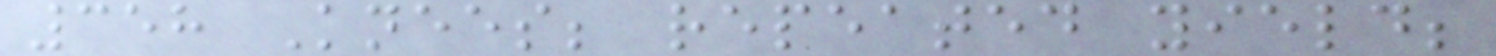358 Knees; repeated yield;
